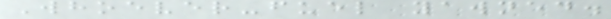Whoever-fuel yawned.
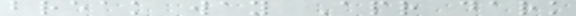break way Apr dark
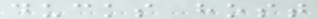ducks host
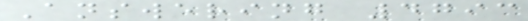Answering 4793
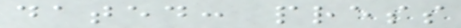dated: press
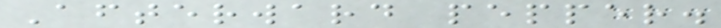Afterward pepper.
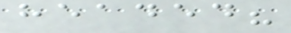headed?
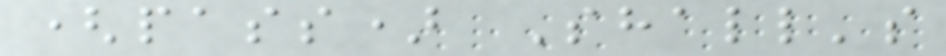(pass) Shall's
